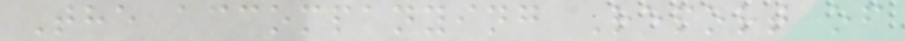The accompanying Report of
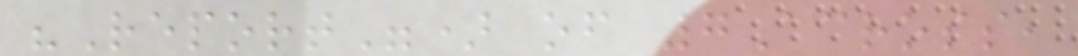"Report") of 7Across,
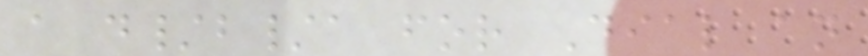a d/b/a for Dial an
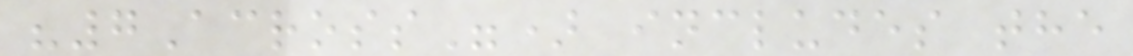"7Across") includes the
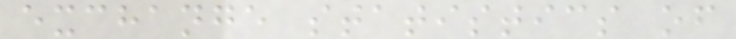exchange statistics of
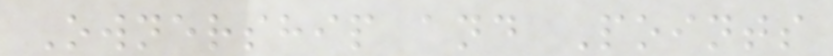Ownership and Points
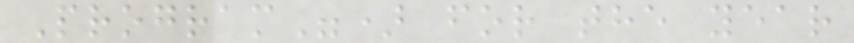Program") for the year
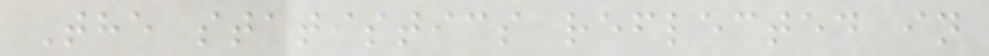The statistics reflected in
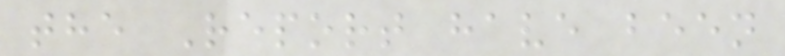the Report have been
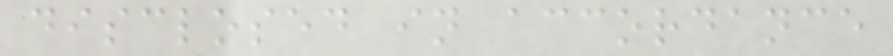disclosed in accordance
